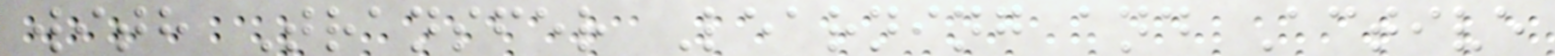with Transfer Learning and Active
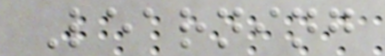Learning
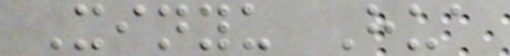Xinyu Hua
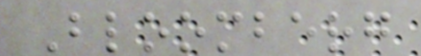Bloomberg
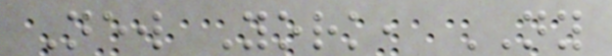New York, NY
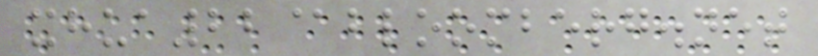xhua22@bloomberg.net
